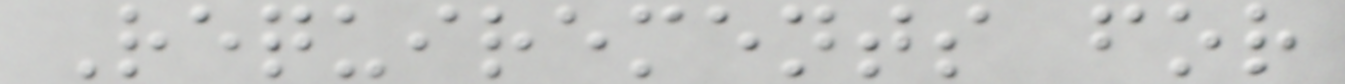Requirements for
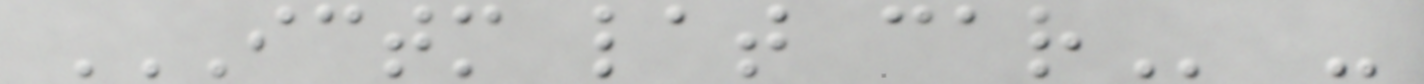ICTM LAT CAR -
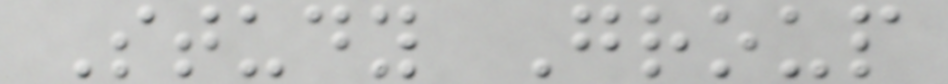Study Group
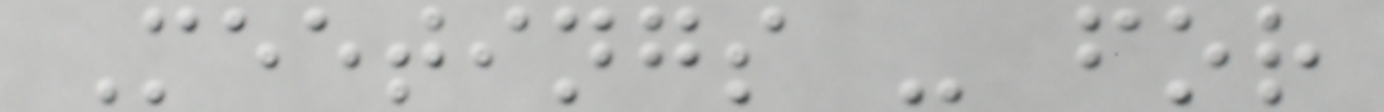Meetings - for
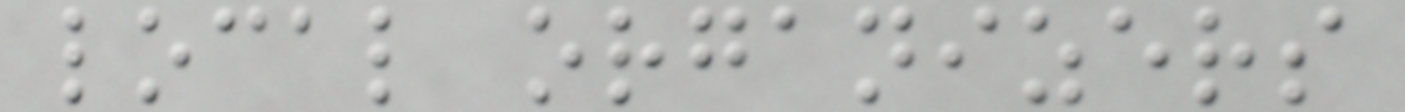local organizers
